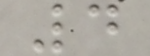4
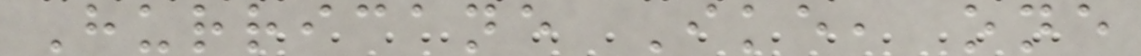Hurricane Ike, one
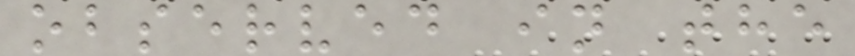observed in the
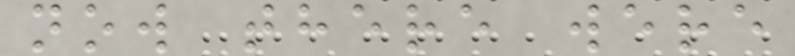now there were
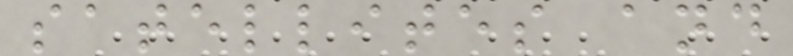satellites and
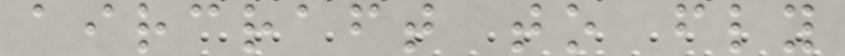aircraft to fly
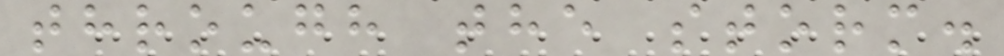through the storm.
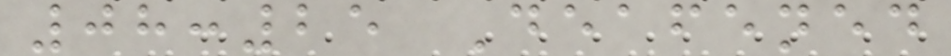08:25 Deafened
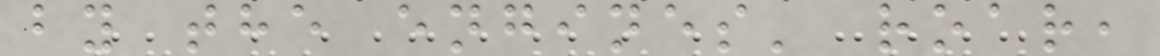by the engines' roar,
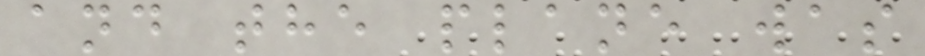and the plane was
